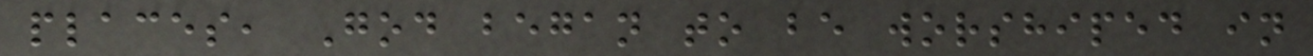places, God began to be worshiped in
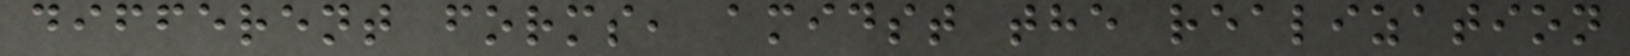different forms, amidst the realization
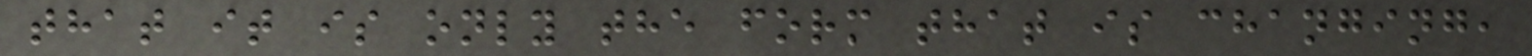that it is only the form that is changing,
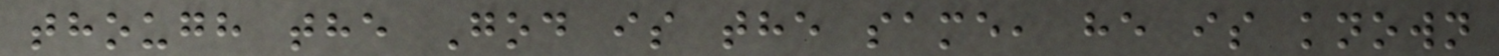though the God is the same, he is known
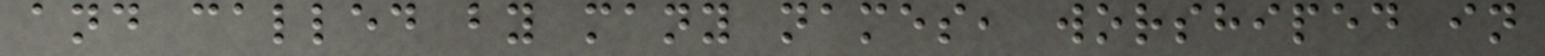and called by many names, worshiped in
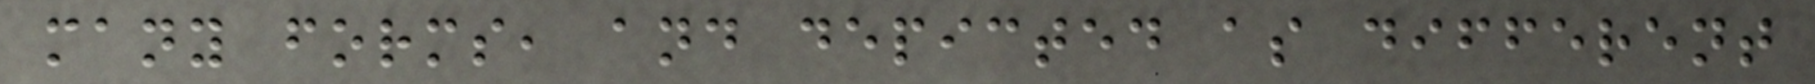many forms, and depicted as different
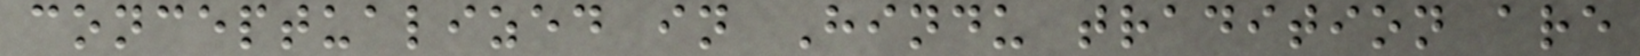conceptualized in Hindu tradition are
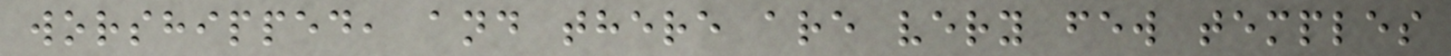worshipped, and there are very few temples
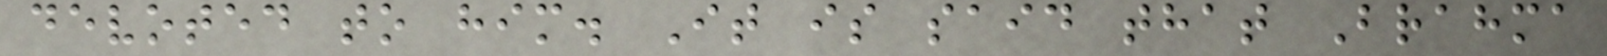devoted to him. It is said that Brahma
